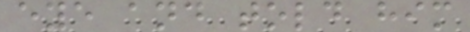eye and told him
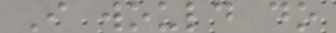I would do
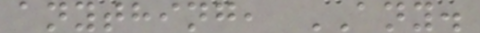anything, ANY.
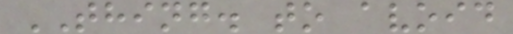THING. to avoid
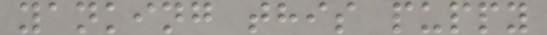yanking this puppy
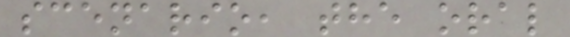scenario, the oral
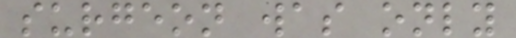surgeon was only
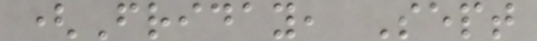(Friday, Sept
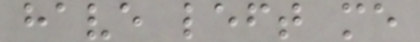have left me
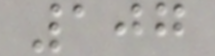107
